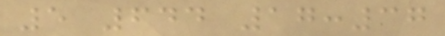5 644 17:37
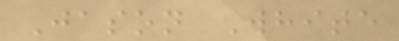Jason White
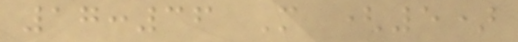17:36 M (5)
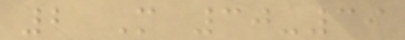2 M 30-39
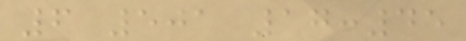6 501 17:45
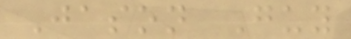Jason Guy
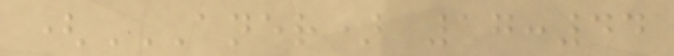(ANER) 17:44
